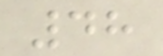48
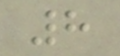8
